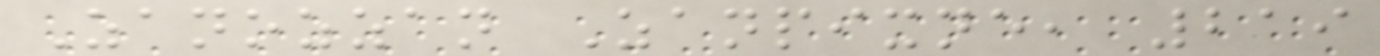Zanozzan Zanpixne, 219
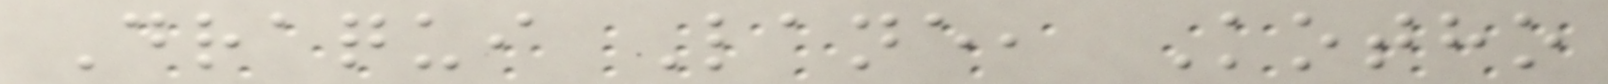Draqui Lane, Kotho
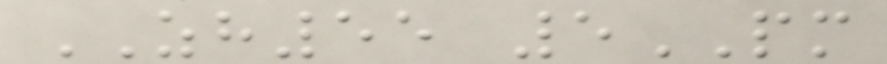ZH55 5PM
